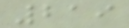219
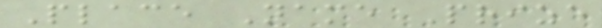Place Name Prize
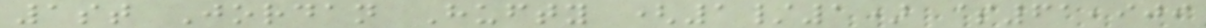1st Jordan Hufty (1/1) $61,909
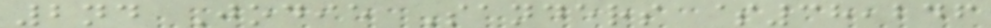2nd Jodie Sanders $38,246
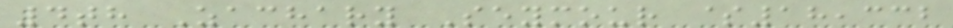4th Zachary Seymour $18,332
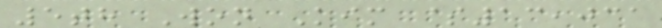5th Won Kim $13,031
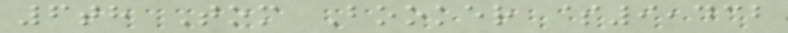6th Tom Booker $9,432
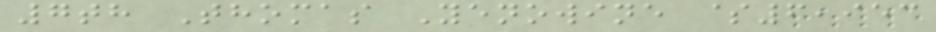7th Thomas Yenowine $6,953
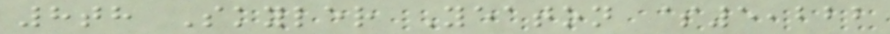8th Skyler Yeaton $5,222
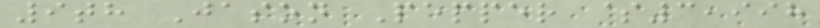9th Jason Pepper $3,998
